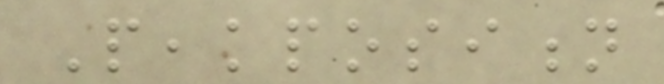Peakposition
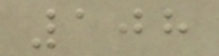108
